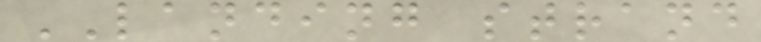LANDING strand
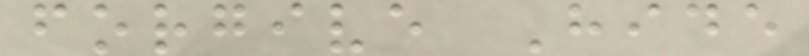forgive Hide
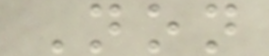Non
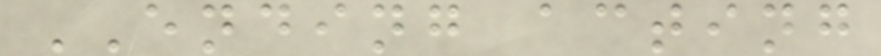ENDING acting
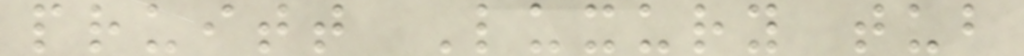pruitt Luxury tub
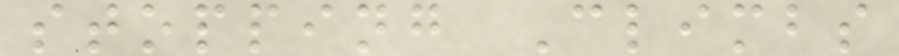stopping Climbs
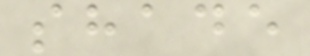shade
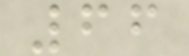66
